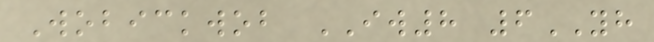Wobickwob IW8 6YH
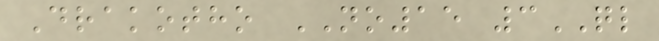Drakotho NO15 3QL
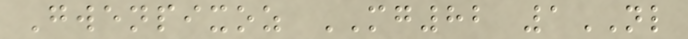Gwenpixoz MG82 1NL
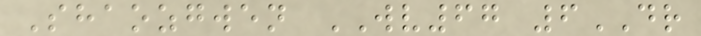Shaozgwen WV67 6DR
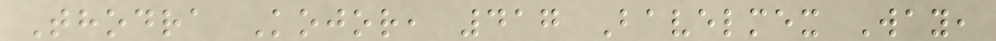Thodra Kojor, 417 Bavelmex Way,
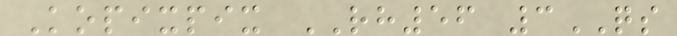Kopixpix RH56 3QS
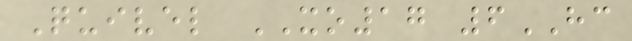Quivel XO17 6HC
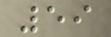59
